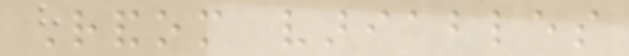Random variables
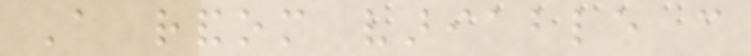A random variable can
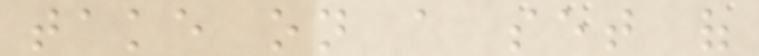take on a set of
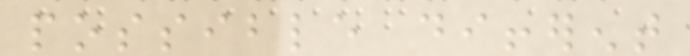possible different
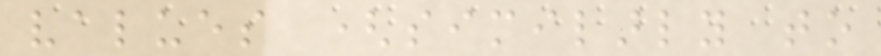values (similarly to
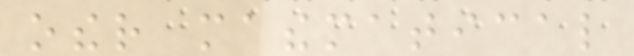other mathematical
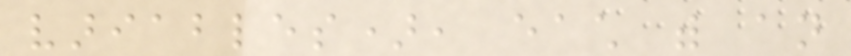variables), each with an
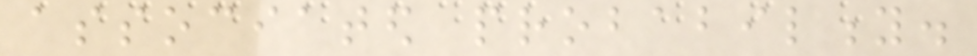associated probability.
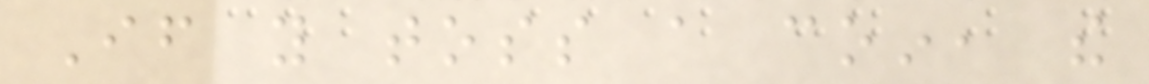If you toss a coin, the
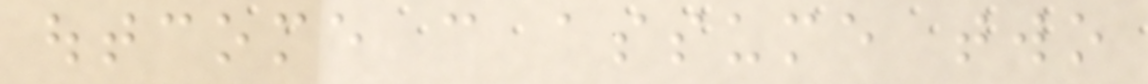outcome can assume two
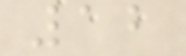12
